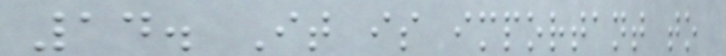14. It is important to
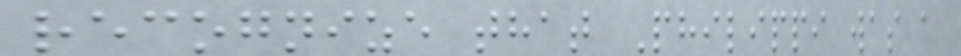recognize that Philippi was a
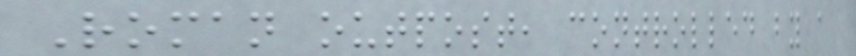Roman outpost, controlled by a
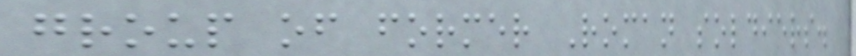group of former Roman soldiers.
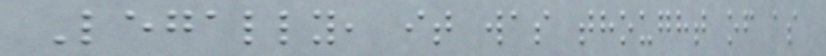Legally, it was thought of as
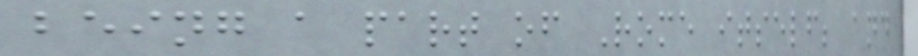being a part of Rome itself; and
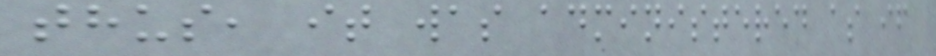thus, it was administered as if
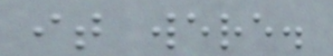it were.
